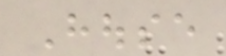House
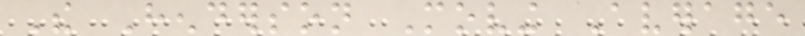The Henderson Moving Average
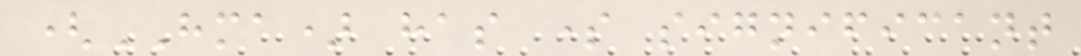(HMA) has some significant
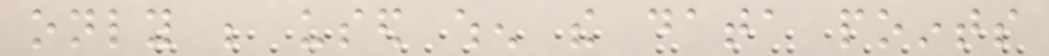only be used when the data points
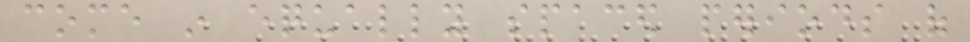come in equally spaced periods of
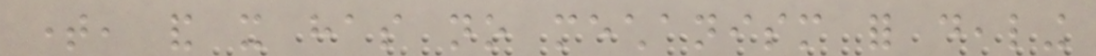time, and it has no mechanism for dealing
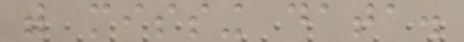with missing data.
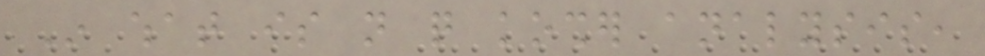In what is not quite kosher analysis,
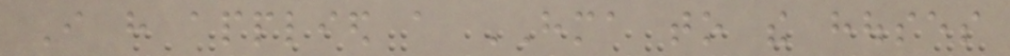I have applied a HMA to the houses
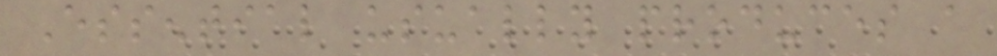Essential usually produces a
